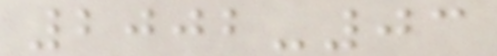2002-03
